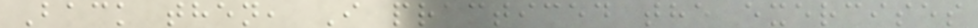Back then, I practiced the exercises
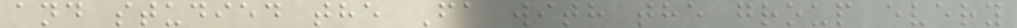and studied the Fa with the group every
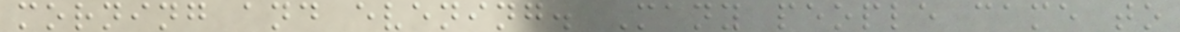morning and evening. Many people came to
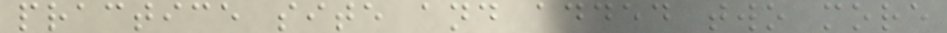practice site and added two more
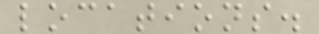locations.
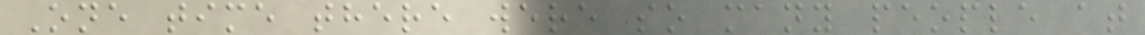One time there were so many people at
